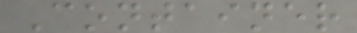Container
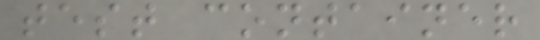test container
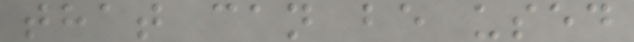that can be used
